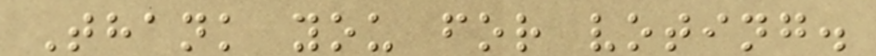Thank you for voting.
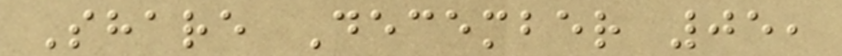Share December 05,
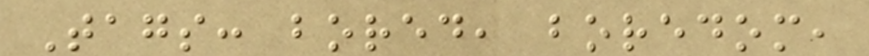Tags: bored, boredom,
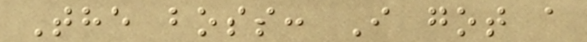The boss: I got a
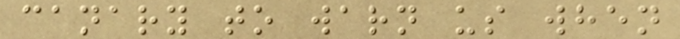canary to warn us when
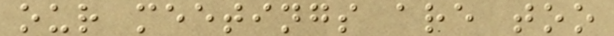our meetings are too
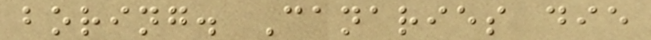boring. Canaries die
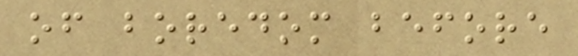of boredom before
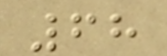68
